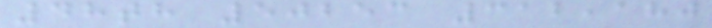48th 50253 312,180
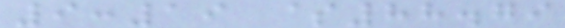9:19 $88.79
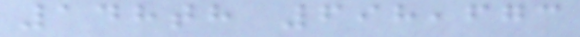148th 698,673
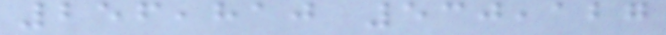256,810 530,127
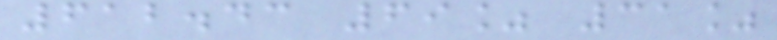612.43 69% 31%
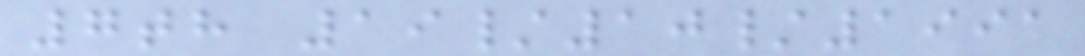7th 19/10/1991
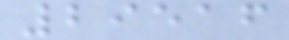29516
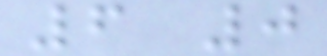6 0
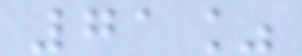71%
